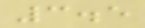3.5
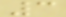3
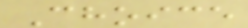Choice
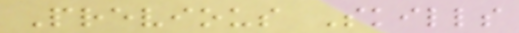Previous Skills
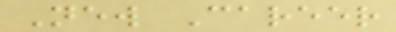New Career
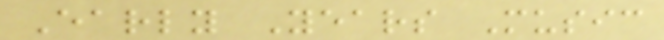Early Years Music
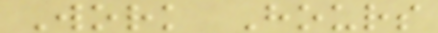Work Hours
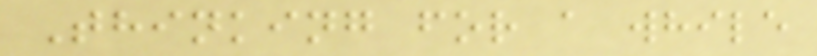Thinking for a while
